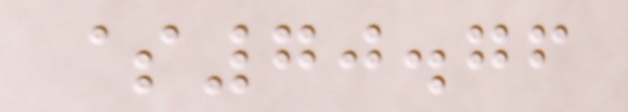$70.76
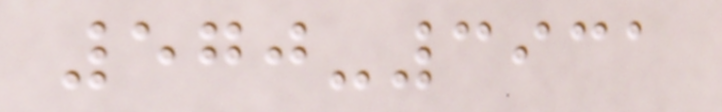570-3931
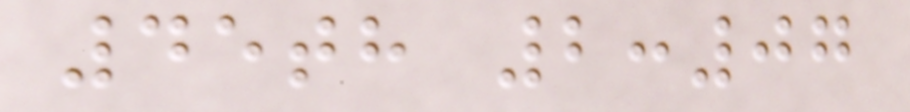45th 2:07
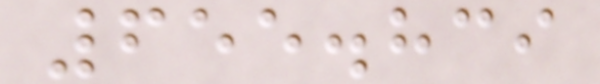655.839
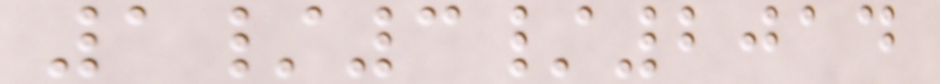1/3/2014
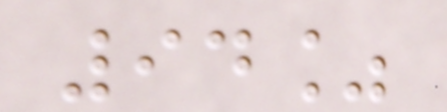94%
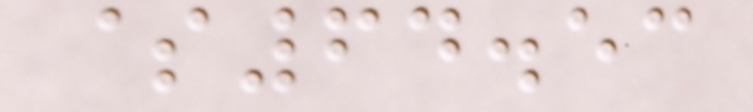$64.53
